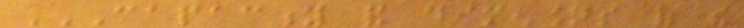CAPACITY AND DIMENSIONS OF THE
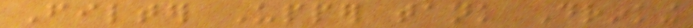Filter Upper tank Drinking
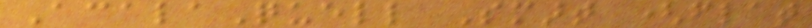AcalaQuell Smart (flat
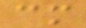cm
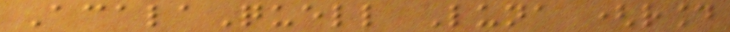AcalaQuell Luna (round
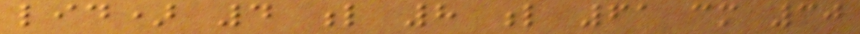lid) 4 l 8 l 61 cm 30
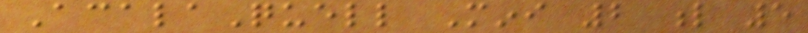AcalaQuell Mini 2 l 5
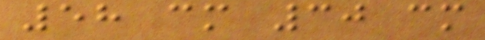58 cm 30 cm
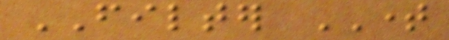FILTER TIME
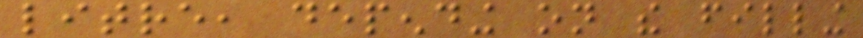litre, depending on the filling
